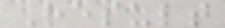Result
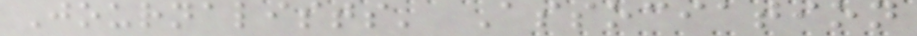Journalists' Association
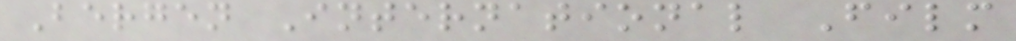Bergen International Film
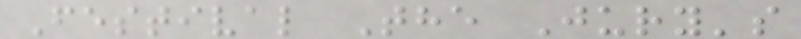Festival The Jury's
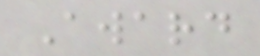Award
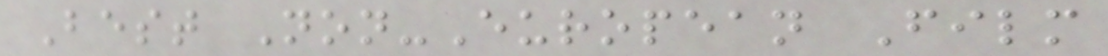Best Non-European Film
